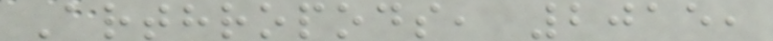Arthropods, 2015,
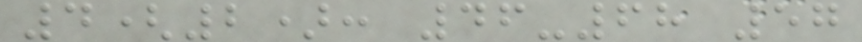4(2): 46-68 57
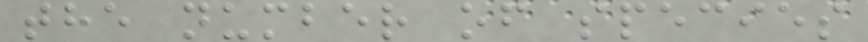the number of species
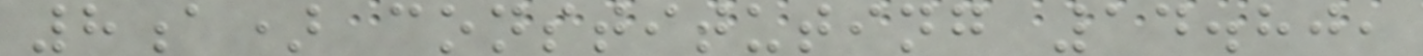8a) constituting 14.80,
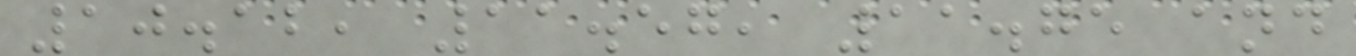10.12, 11.57, 11.75 and
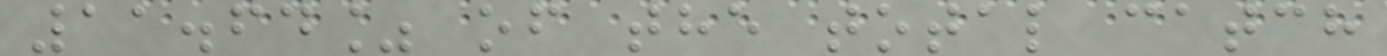11.64% of the total catch
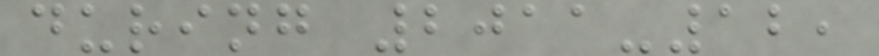during 2011-12,
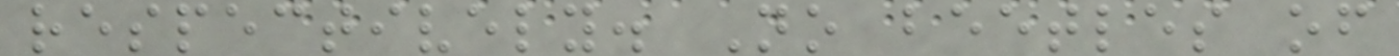respectively. No beetles of
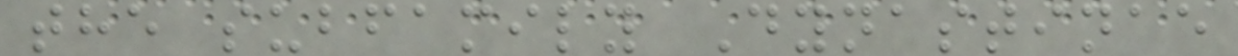the subfamily Dynastinae
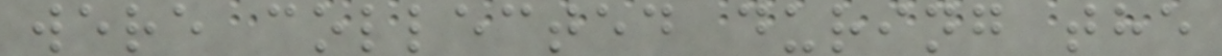were collected during the
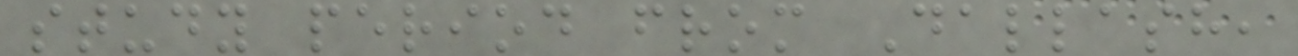study period from Dallash,
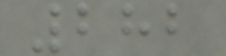282
